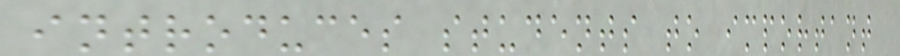introduces students to important
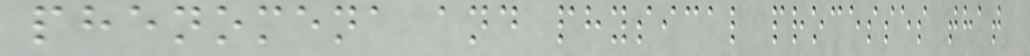phenomena and physical processes that
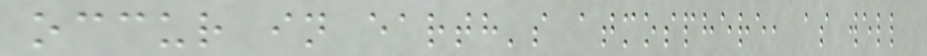occur in earth's atmosphere, as well
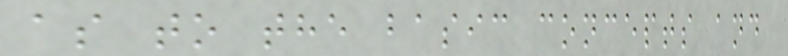as to the basic concepts and
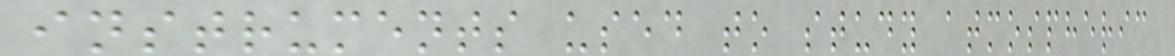instruments used to study atmospheric
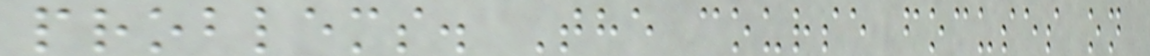problems. The course focuses on
